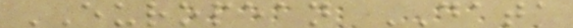EUROPEAN DATA
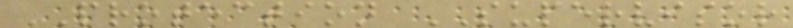PROTECTION SUPERVISOR
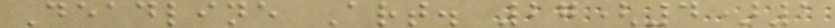Deadline Art. 27(4)1
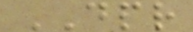DPR
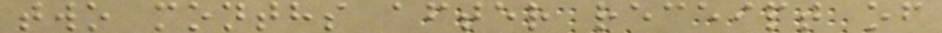two months after receipt of
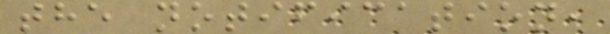the notification,
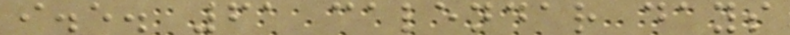i.e. 61 calendar days
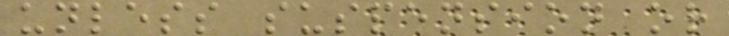unless suspension or
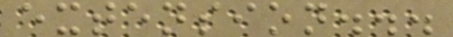extension...
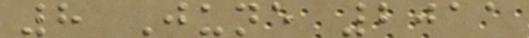8 June 2011
